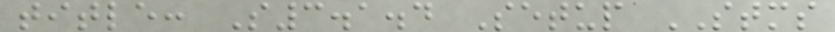title: S3.1.4 Setup STMS
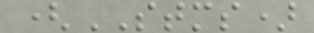(STMS)
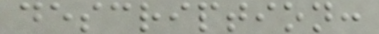description:
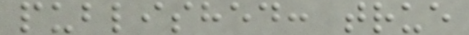published: true
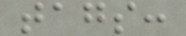tags:
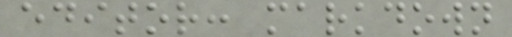editor: markdown
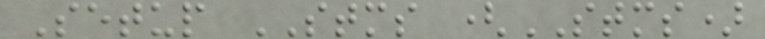Setup STMS (STMS)
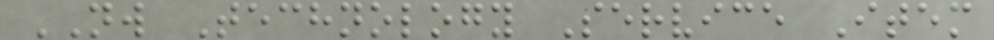NW Technology Service Item
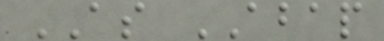AS ABAP
